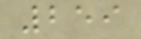259
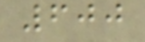600
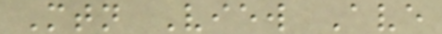Mtn View Ave
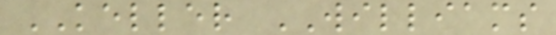KELLER WILLIAMS
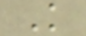K
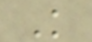K
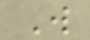W
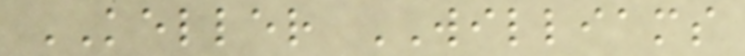KELLER WILLIAMS
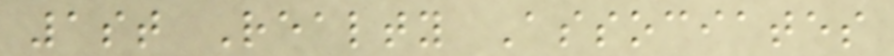1st Realty Associates
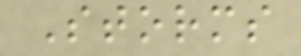Storms
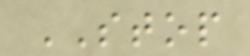STOP
